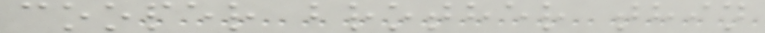cooper brother thin
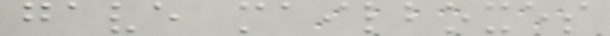gave mailboxes
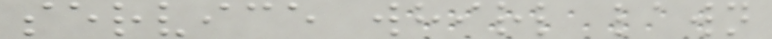service whirl lawn
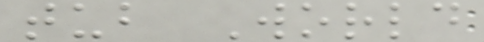tub World
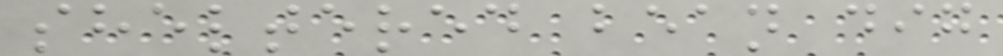sheltered bean dig
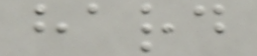hard
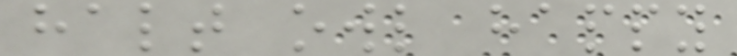halt owl happy
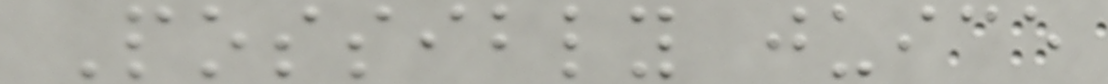Possibly juice
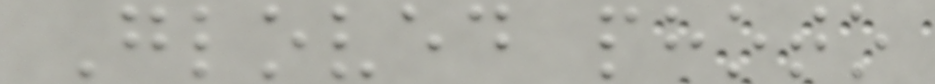Gloved photo
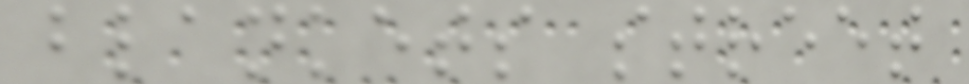blankets street
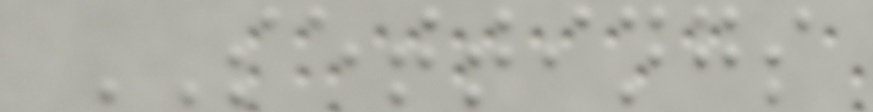SETTINGS
